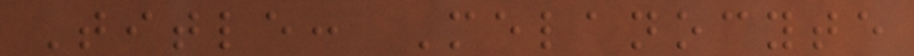Title: Melanocyte
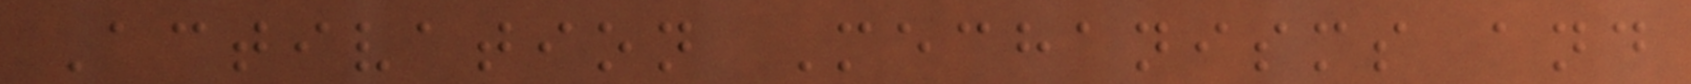Activation Mechanisms and
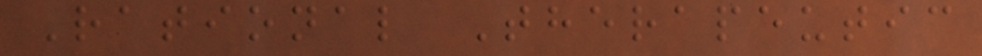Rational Therapeutic
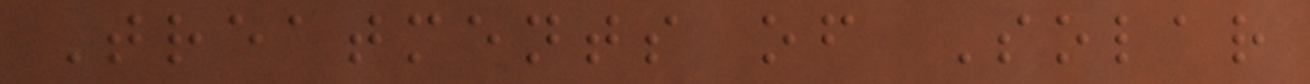Treatments of Solar
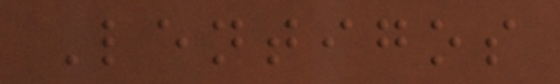Lentigos
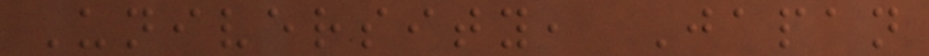University, Japan
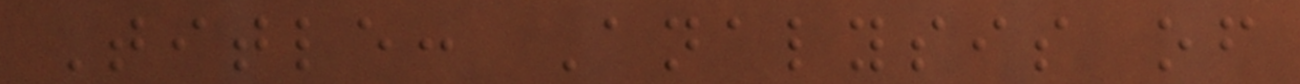Title: Analysis of
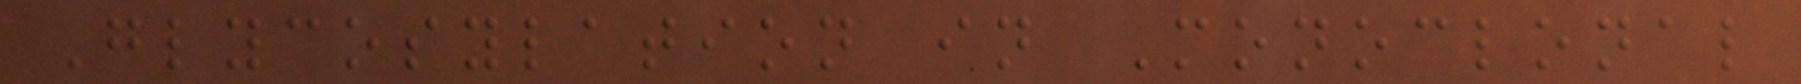Glycosylation in Monoclonal
